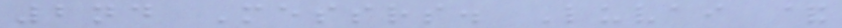2nd Messrs. Luvai &
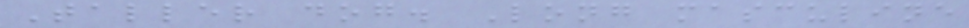Taller dog. Long masculine
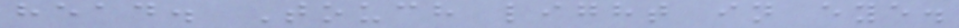head. Touch light in eye.
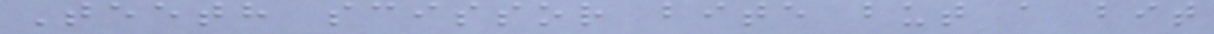Teeth scissor bite but a bit
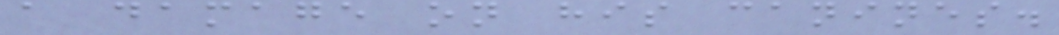a damage on his canines.
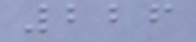226
